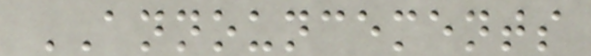ANNOUNCEMENTS
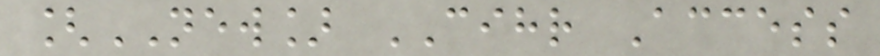[NEW] CIHR Access
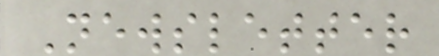Newsletter
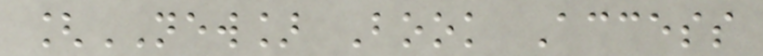[NEW] Book Access
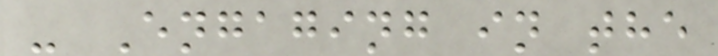- Engaging in the
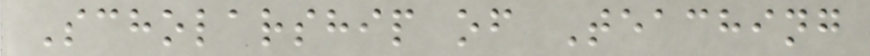Scholarship of Teaching
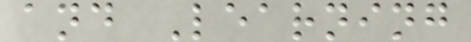and Learning
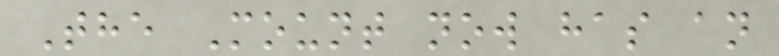The Mount now has an
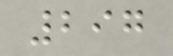297
